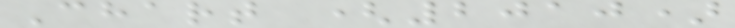Chart (2010)
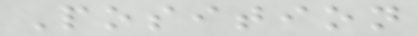Position
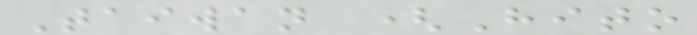Taiwan (Hito
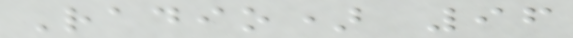Radio) 96
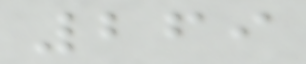269
